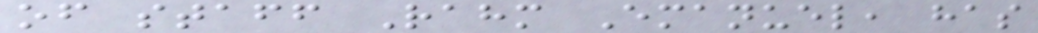of staff Rahm Emanuel, has
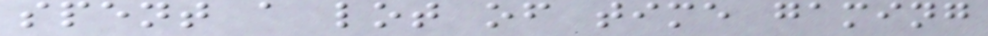spent a lot of time gaming
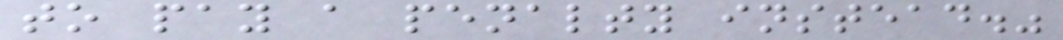to pay a penalty instead."
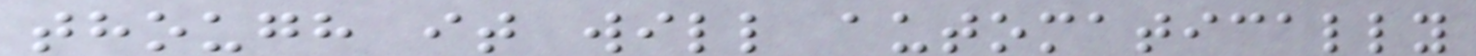though it will automatically
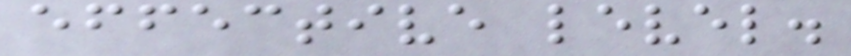effective level.
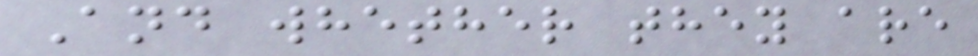And whether they are
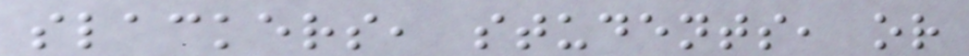slackers, students, or
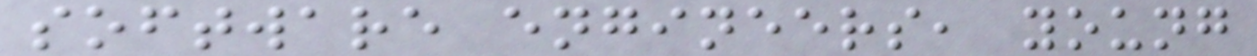software engineers, young
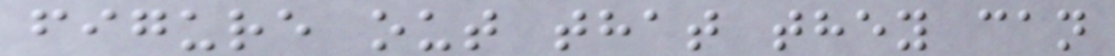figure out that they can
